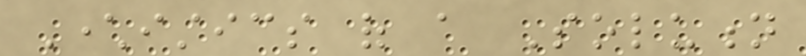Characteristics of a Solution
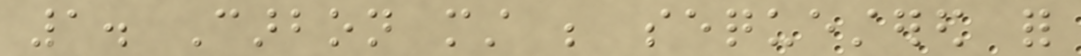1. Carbon must be sequestered for
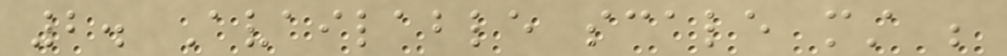2. Available scale must be
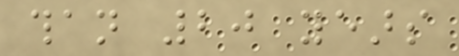than 20 years
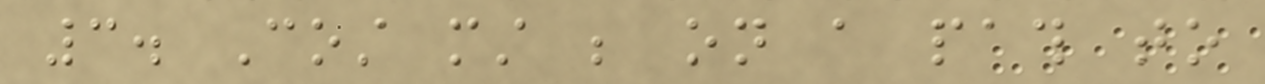3. Cost must be on a path to
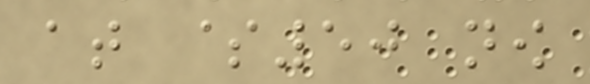at $50 now
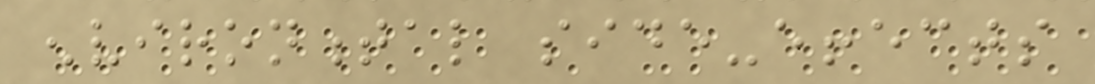environmental side-effects
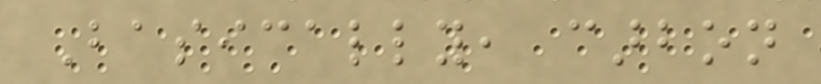Basically, carbon
